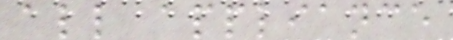all appliance
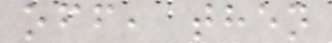off, then
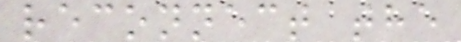reconnect the
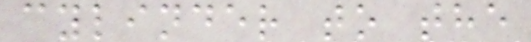cylinder to the
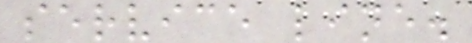service line.
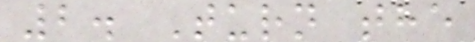2. Turn the
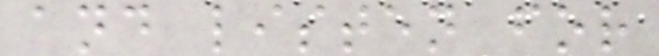and listen for
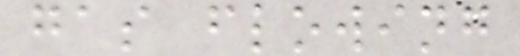gas flowing
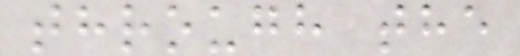through the
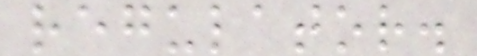regulator.
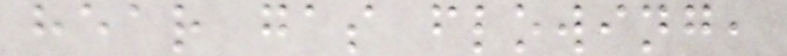hear gas flowing,
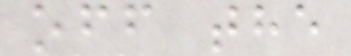off the
